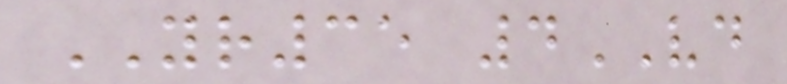YR35 4VD
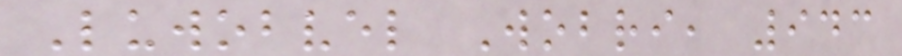Luwobvel Wobri, 943
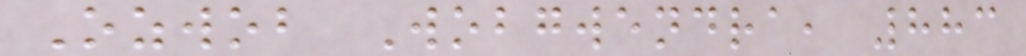Ozwob Wobgwendra, 883
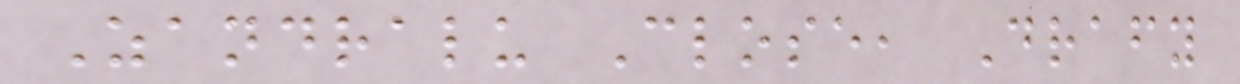Zandralu Close, Drafy
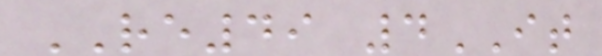RE49 4IT
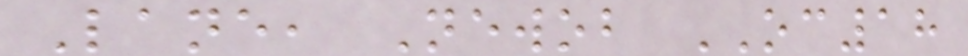Lane, Newob OC18
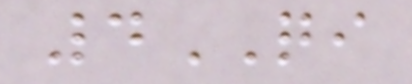4QI
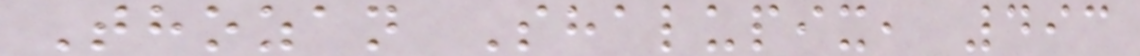Thozan Shalupix, 493
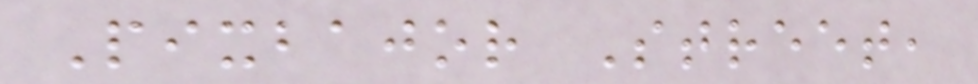Pixbajor Street,
